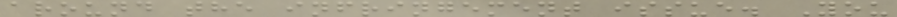around the infringement issue. You
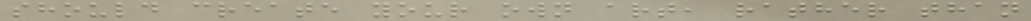should create your own art, rather than
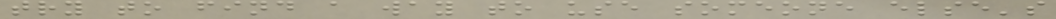try to find a way to use someone else's
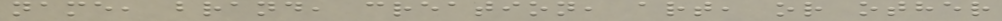name, brand, creation, art, or other
